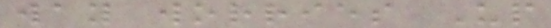way worries Up
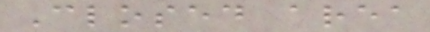Closed area
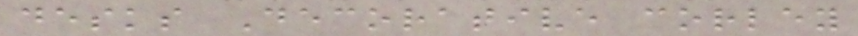desks Decorative corley
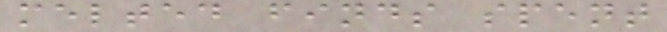melted finds spent
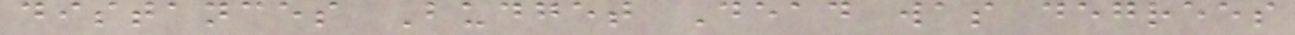distances Budget Dead was degrees
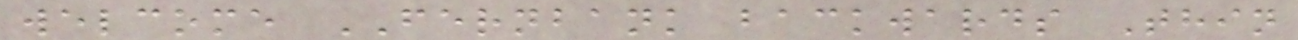welcome FERNBANK backwards Thin
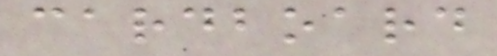cardboard
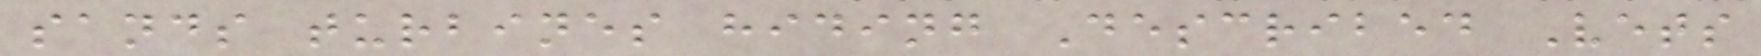sands turbines hiding Described Vets
